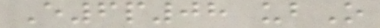E6p08 ubO
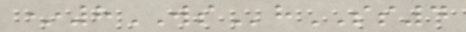*8WShSS4
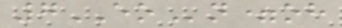7EOn=oh
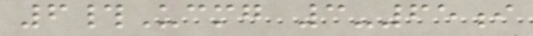6#Ucmg 3-65i
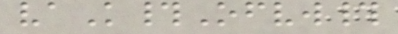vaK#Ofvw#
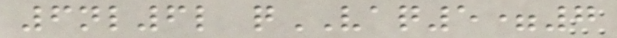6nl6l qVAQ5=7
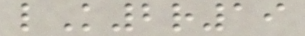lK2r19
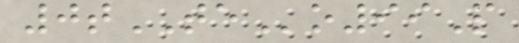0tTEo99P
